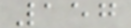157
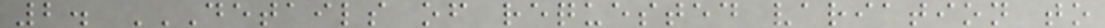2. DETAILS OF REQUESTED VARIATION TO
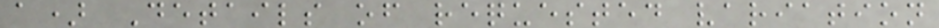a) Details of requested variation
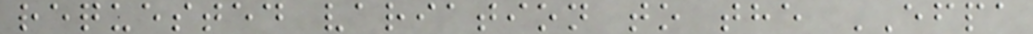requested variation to the EFPA
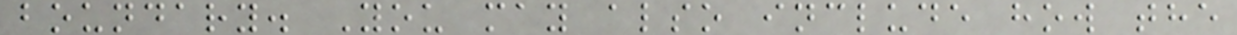boundary. You may also include how the
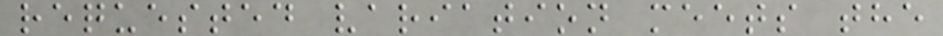requested variation meets the
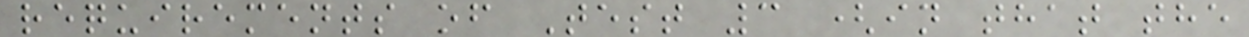requirements of Test 3 (in that the
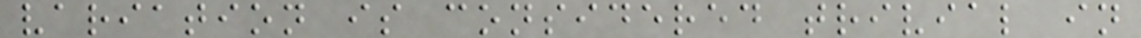variation is considered trivial in
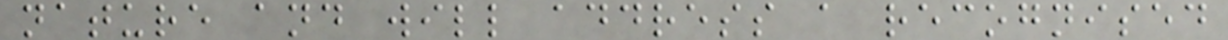nature and will address a recognised
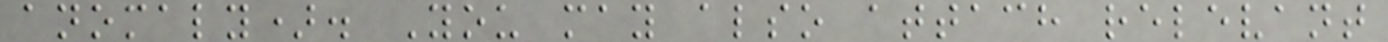anomaly). You may also attach relevant
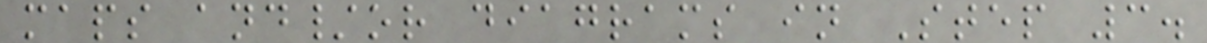maps and/or diagrams in Step 3.
